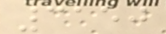3150
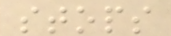stops
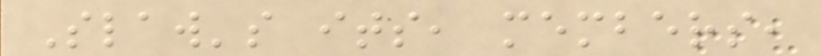Slaw's its, members,
